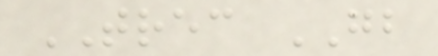TREC GB
